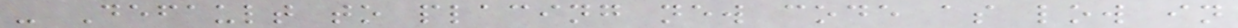- Default to placing new code as low in
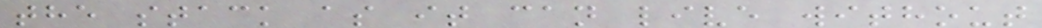the stack as it can live without
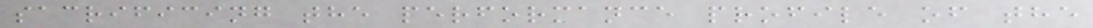sacrificing the performance profile of the
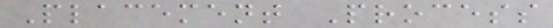Placement Process
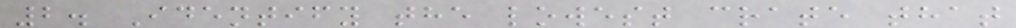2. Identify the lowest crate that
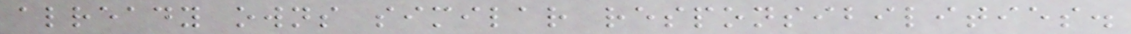already owns similar responsibilities.
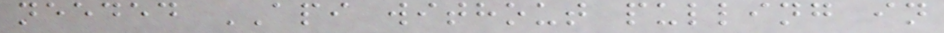needed API without pulling in
